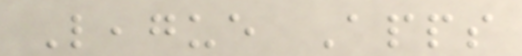League Apps
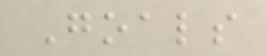Goals
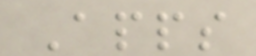Apps
